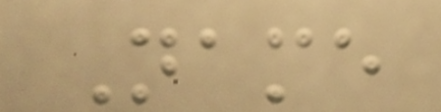Name
